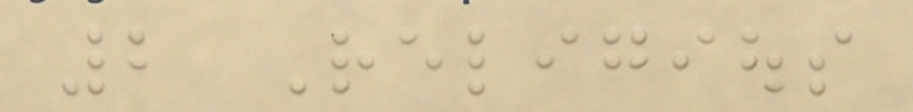2 Religious
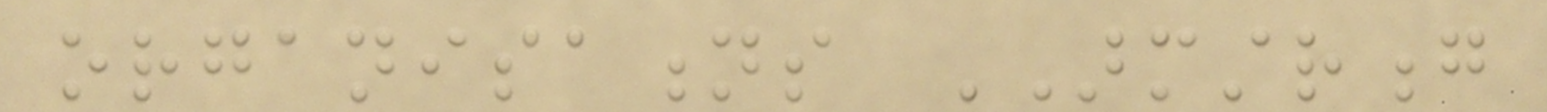organisations ARMSTRONG
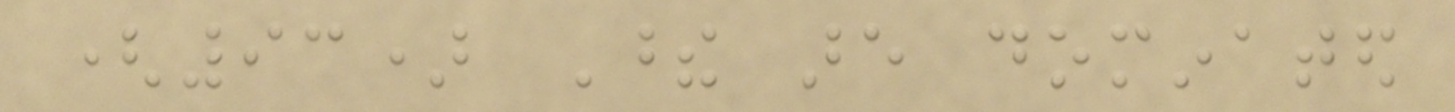(93) These are dominated
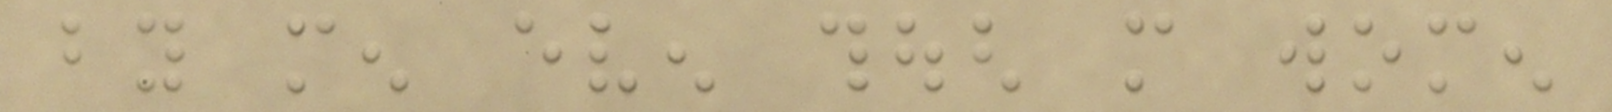by men even though more women
